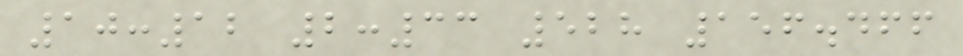10:12 2:33 528 156.466
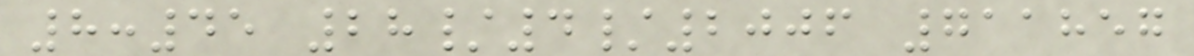8:45 28/4/2006 711857
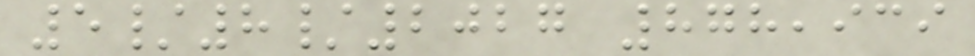5/8/2027 878,939
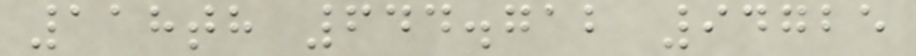118th 644.712 94725
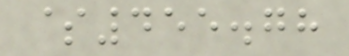$455.78
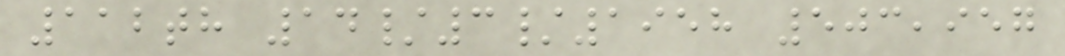112th 14/3/1958 503,957
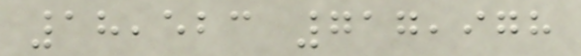18,523 717,978
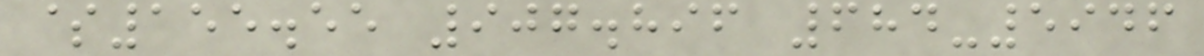$155.55 907.896 684-5946
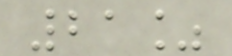21%
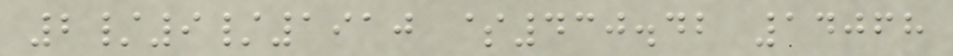2/9/1910 $430.42 14068
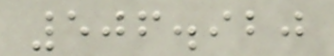506.920
